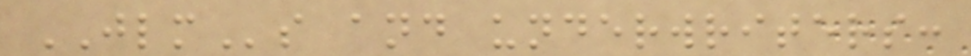JLMs and underwriters:
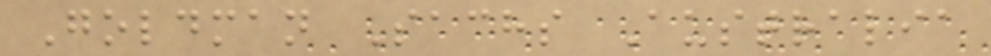Goldman Sachs Australia
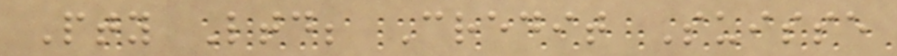Pty Ltd; Credit Suisse
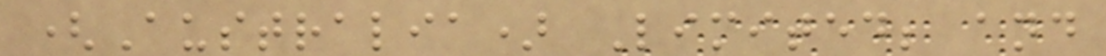(Australia) Limited; and
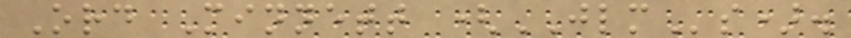Ord Minnett (JLMs).
